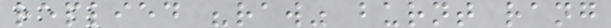replied "raw" burnt rang
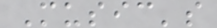Music's
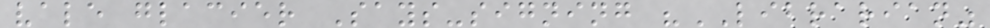vale glacier Says-signing "LIBRARIAN"
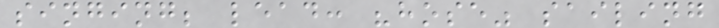singing; lead: "hose" sailing
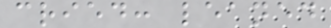cried: leaned
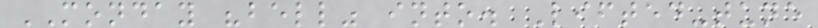MONDAY "bell" into. Lifted-tune
